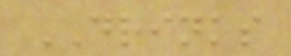DRINKS
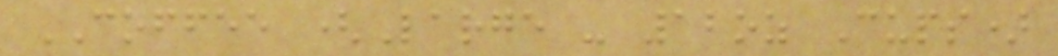COFFEE (Large - 12oz Cups)
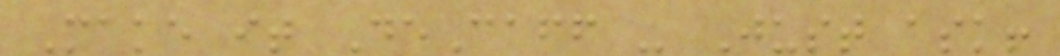Make it DeCaff - Just ask!
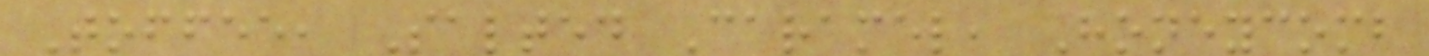Toffee, Salted Caramel, Honeycomb
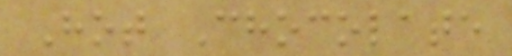Hot Chocolate
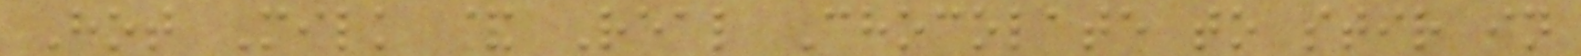Hot Milk & Real Chocolate to stir in
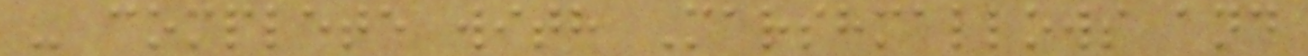- complete with Marshmallows and
